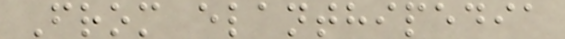From elanthipedia
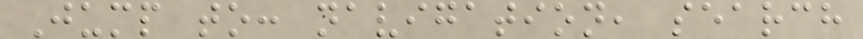Jump to: navigation, search
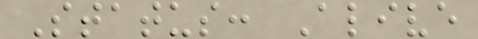Status: Alive
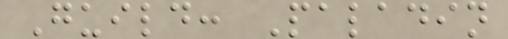Guild: Paladin
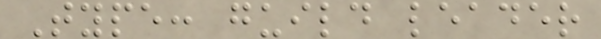Type: guild leader
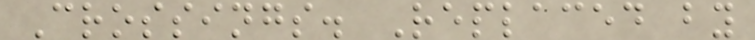Crossings. Replaced by
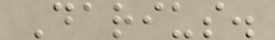Darius.
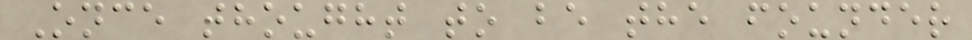Once thought to be the founder
